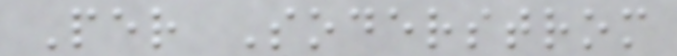Per Soderstrom
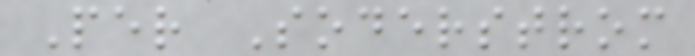Per Soderstrom
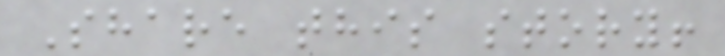Share this story!
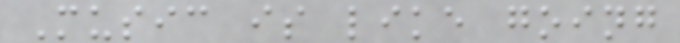Music is like going
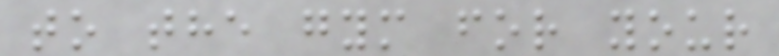to the gym for your
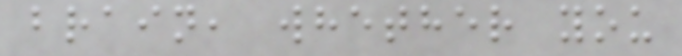brain, whether you
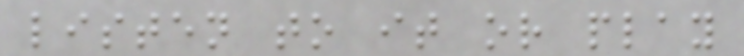listen to it or play
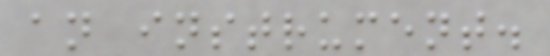an instrument.
